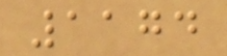1174
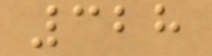328
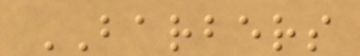BARBERS
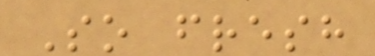So fresh
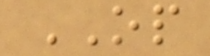OP
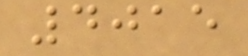4015
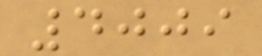4009
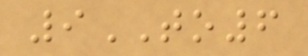9TO6
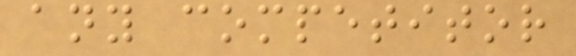any competitor
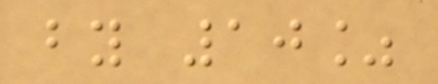by 10%
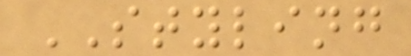STYLING
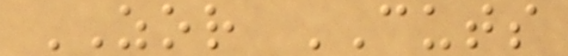ZOR CUTS
